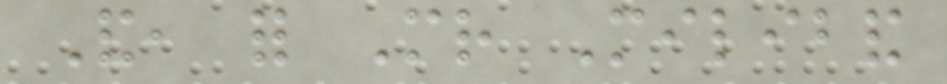And, for Mr Miliband
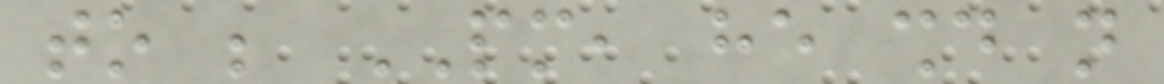to be PM, he should not
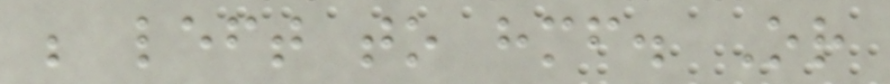be left to himself. Or
